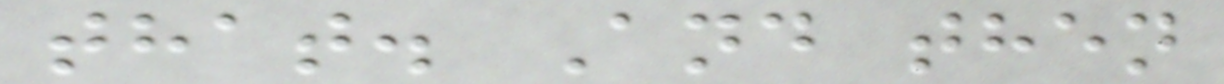that. And then
